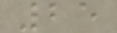25
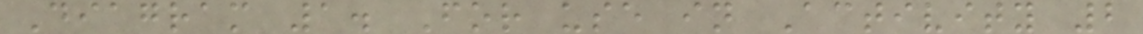Diagram 1. For use in Activity 2
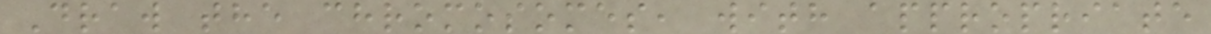Draw the chromosomes, with appropriate
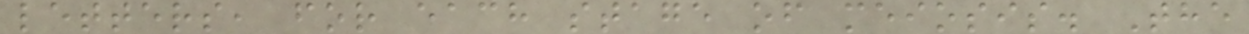letters, for each stage of meiosis. The
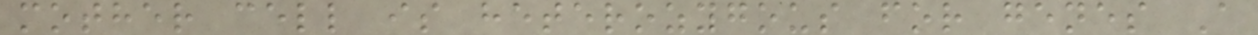mother cell is heterozygous for genes A
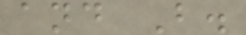and B.
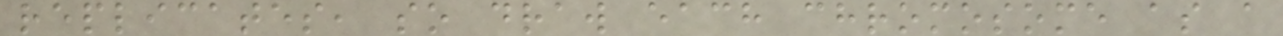replicates, so draw each chromosome as a
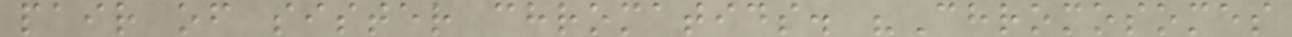pair of sister chromatids. "Chromosomes
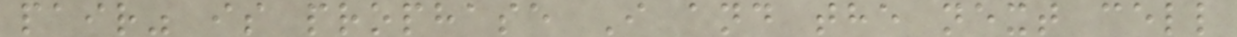pair" is prophase I and the next cell
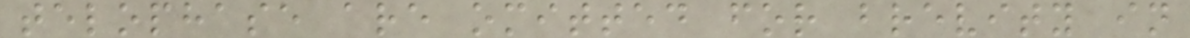telophase are omitted for brevity in
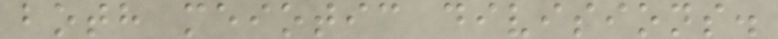both meiotic divisions.
